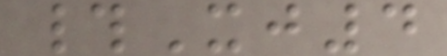#Xj4
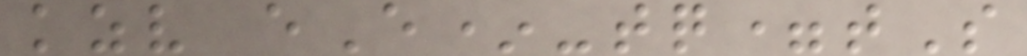kzv eE*-tq=tS
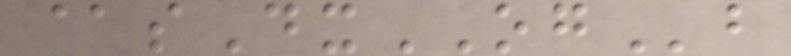@sDxOGb
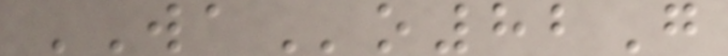WAo82G
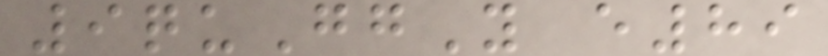9quGgY e89
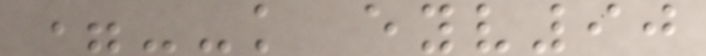=--k eyv90
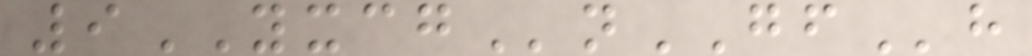9YXCGnGFh
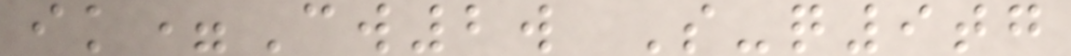ik=Cw2w S-q9tg
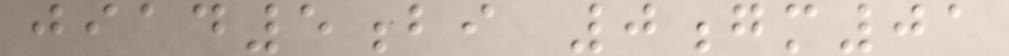jiad5bi 0gm01
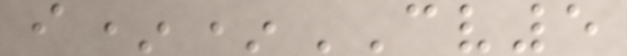i**CV5
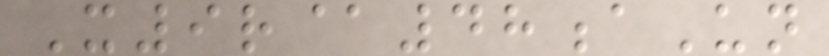X9r@48aUn
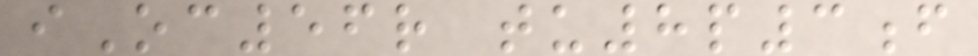iOc56r tu8p3f
